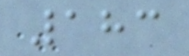183
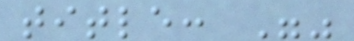title: ""
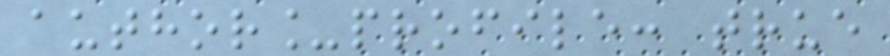author_profile: true
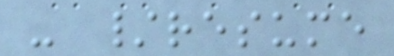- /resume
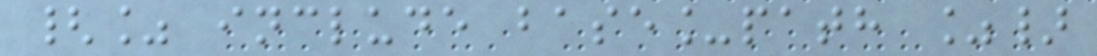{% include base_path %}
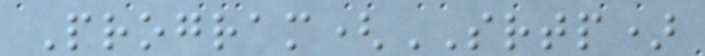Program(SRTP)
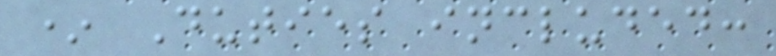* Duties included:
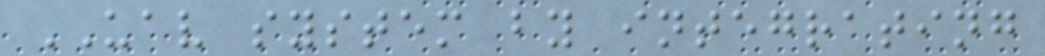UAV system by integrating
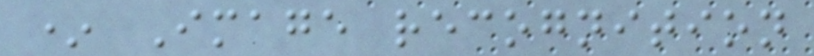* Image recognition
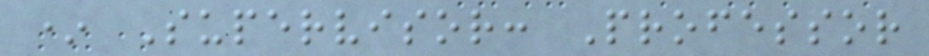* Supervisor: Professor
